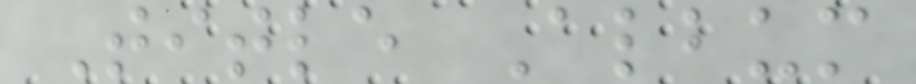Title Album
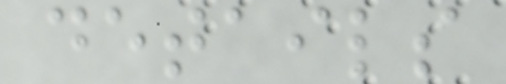details
